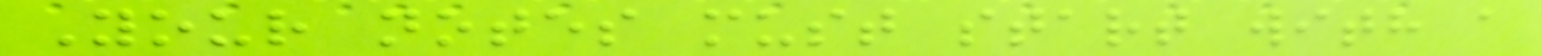Your notes must start with a
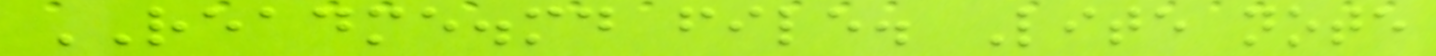README.md file. Lite note
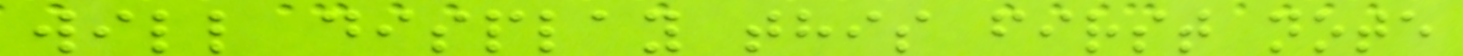will display this first note
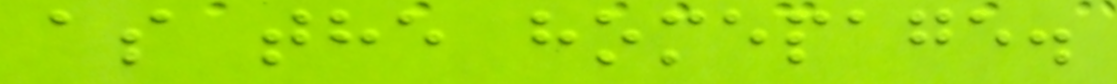as the homepage.
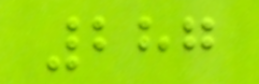287
